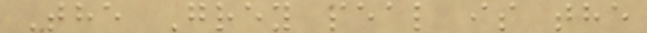The Grey seal is the
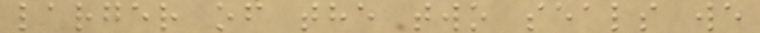larger of the two seals we
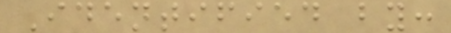Identified by:
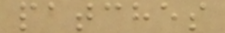patches
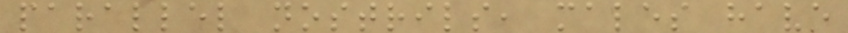parallel nostrils, males have
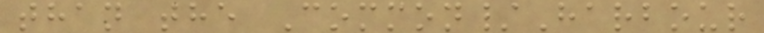than the Common/Harbour
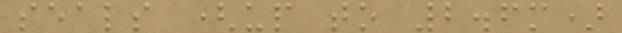seals (up to 2.6m)
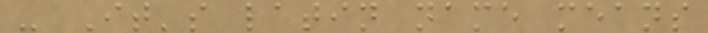- It's latin name means
